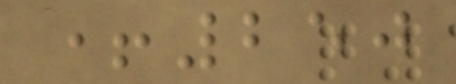+250
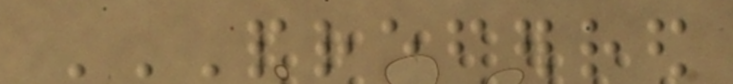PREFERRED
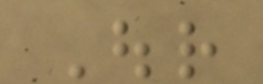Our
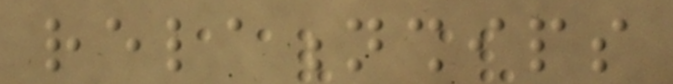relationships
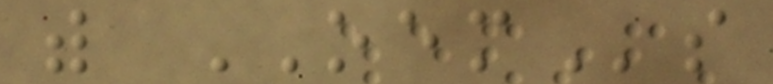with OEMs
